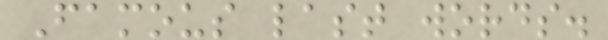Famous last words.
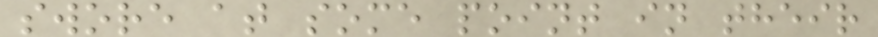swore at some point in their
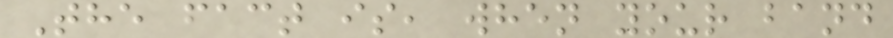The fact is, when your band
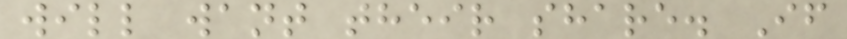will want their share. If
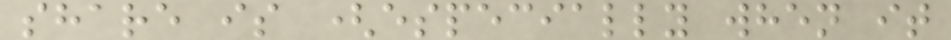share is (especially when it
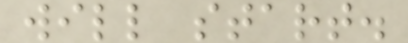will start.
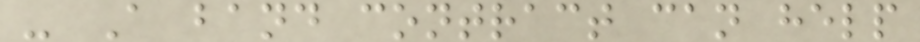- A band contract can help
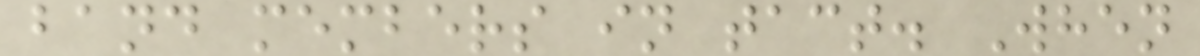band members in tact. When
